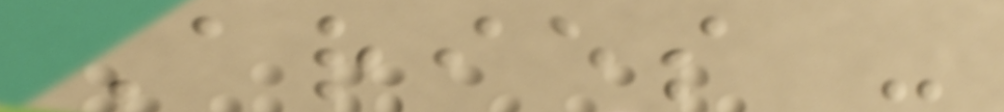Aries -
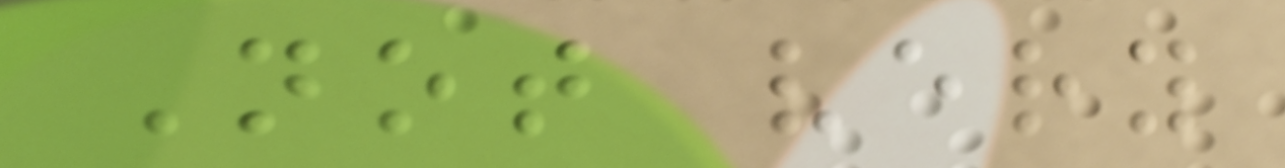Not very
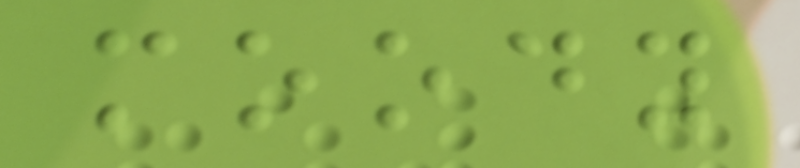moody
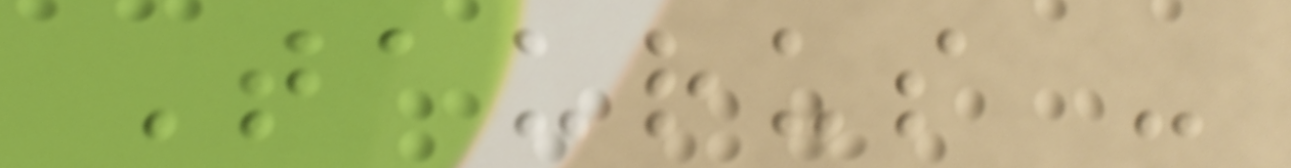Taurus -
